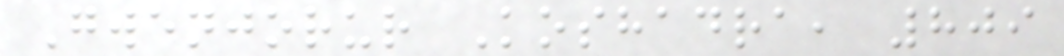Gwenjorur Koshadra, 809
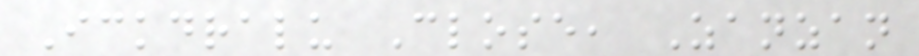Ickdralu Close, Zanzan
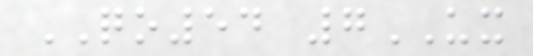QO54 7UX
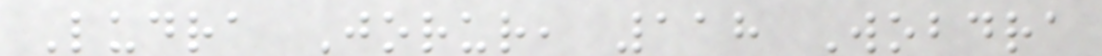Ludra Jorur, 118 Wobdra
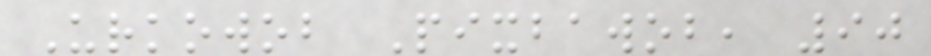Urkowob Pixbawob, 90
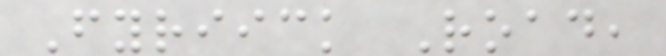Fyriick Road,
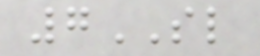7SL
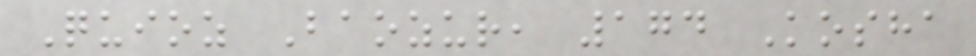Quioz Baozur, 174 Kosha
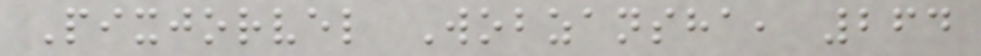Pixjorvel Wobzansha, 264
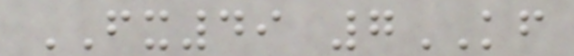FX49 7KF
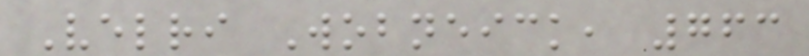Velri Wobneick, 763
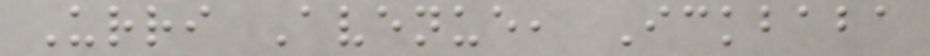Urri Avenue, Ickbaba
